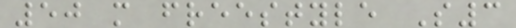50 m freestyle S3
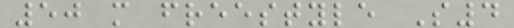50 m freestyle S4
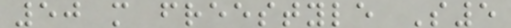50 m freestyle S5
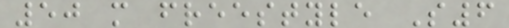50 m freestyle S6
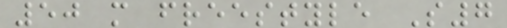50 m freestyle S7
